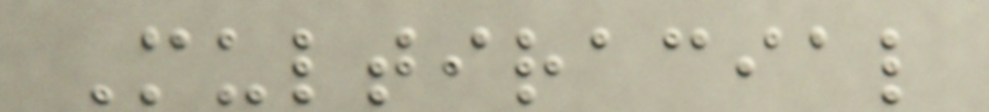Multiracial
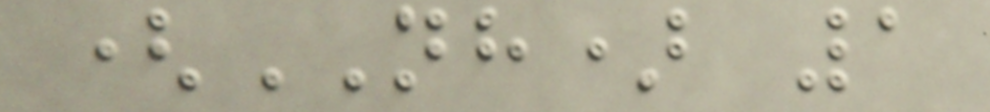(NH) 1
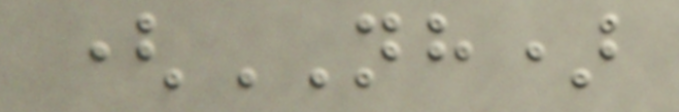(NH)
